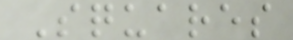Squares
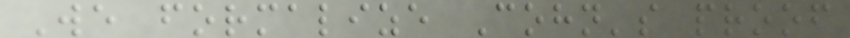We formalize Cohn's proof
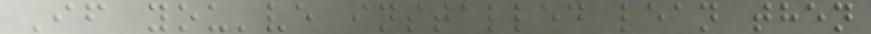If you've installed lean then
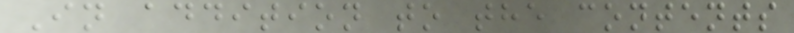In addition to the contents
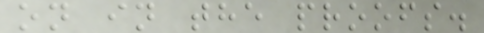on in the proofs.
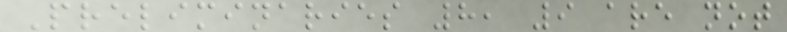Preliminaries 8, 9 are not
